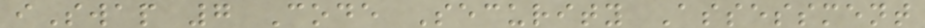iSwap 7 Code Security Assessment
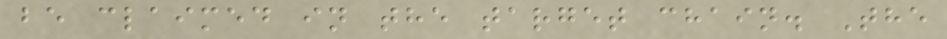be claimed in the target chain. The
